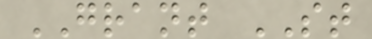GRANT ST
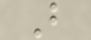B
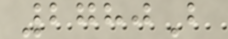2780B
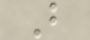B
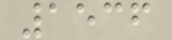1536
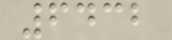6432
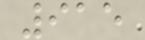915
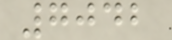7042
